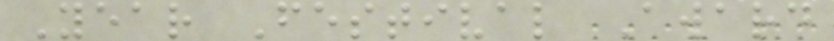Year Festival Award
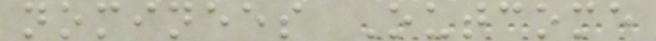nominees Outcome
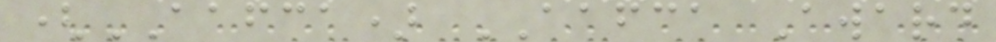(AAFCA) AAFCA Award
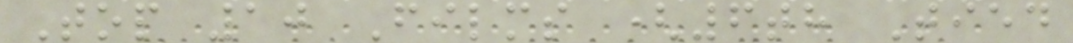Top 10 Films (6th Tied
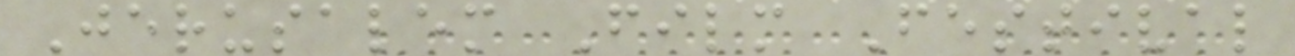Jerusalem Film Festival
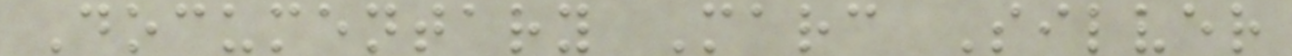Documentary Marc Silver
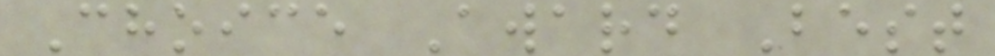Choice Award Best
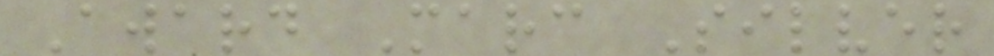Award Marc Silver
